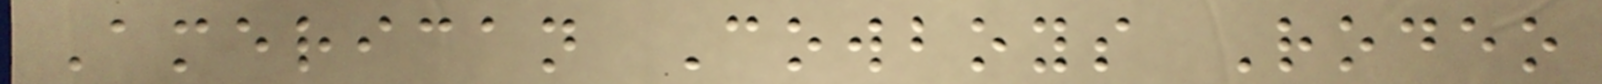American Cowboys Rodeo
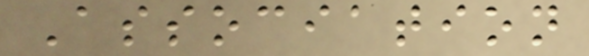Association
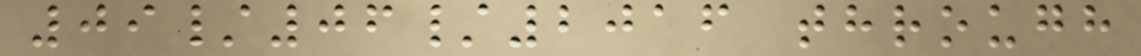09/06/2016 through
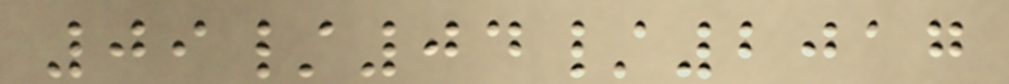09/04/2017
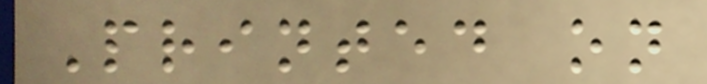Printed on
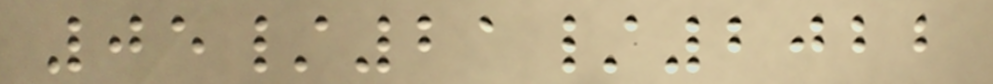05/21/2022
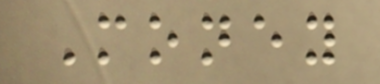Money
